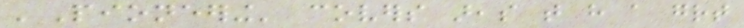'Pioneering' covers areas that have a great
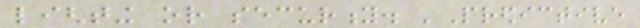lighting or security. 'Predictive
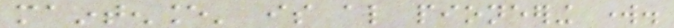maintenance' is also pioneering work.
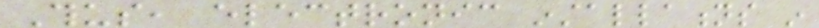Thus, electronic installations in
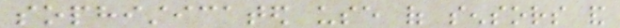sophisticated use of sensors and
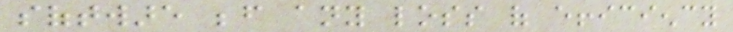software before any loss of efficiency
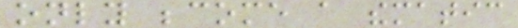only become a thematic
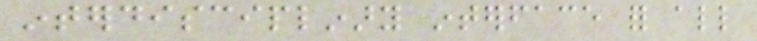interdisciplinary interface for all
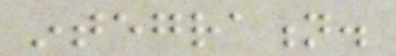integration.
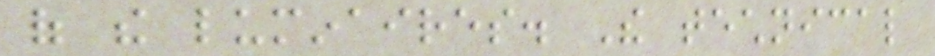of the luminaires. The technical
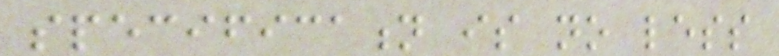specification is no less
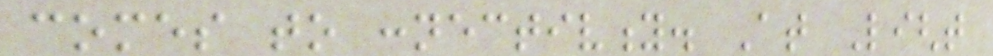comes to connectivity. At Light
